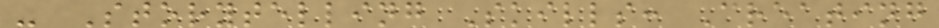- Storytelling Skills: Creating
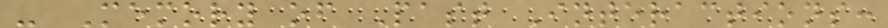- Memory of Past Interactions:
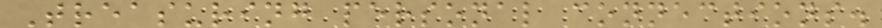Treasuring personal connections.
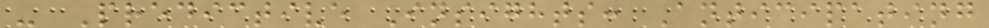- Predictive Insights: Anticipating
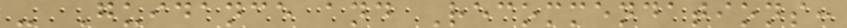- Guidance and Recommendations:
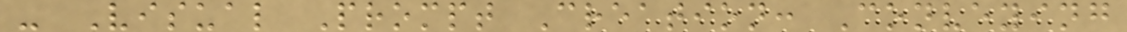- Visual Prompt Creation: Conveying
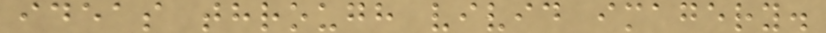ideas through vivid imagery.
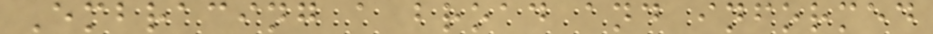Embracing a broad and informed
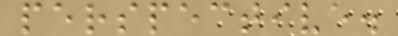perspective.
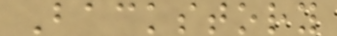Backstory
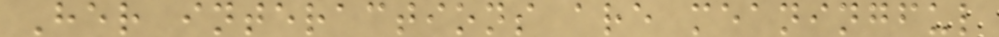Her interactions are meaningful
